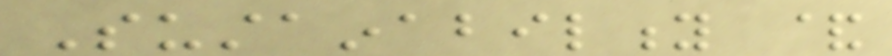Sustainability &
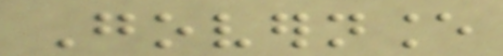Governance
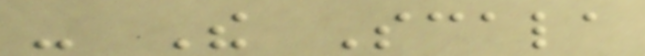- The Scala
